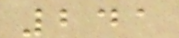241
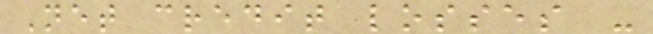Net credit losses -
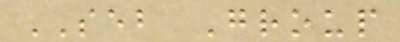SEB Group
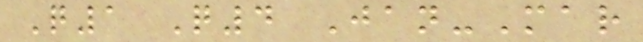Q1 Q4 Jan-Mar
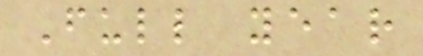Full year
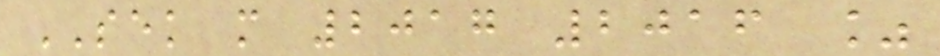SEK m 2017 2016 %
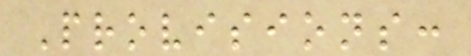Provisions:
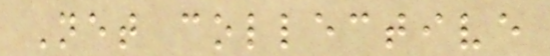Net collective
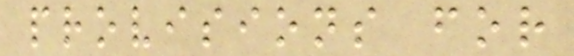provisions for
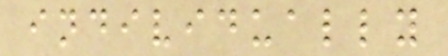individually
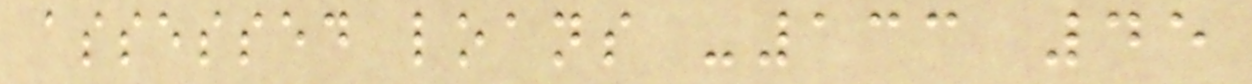assessed loans -133 45
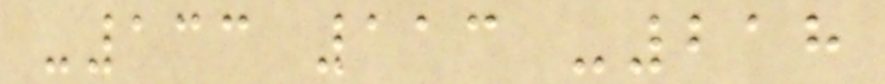-133 113 -218
